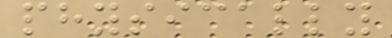physically
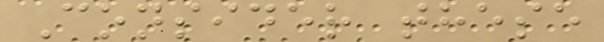Consider these
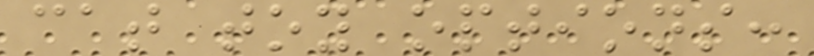cat toy options:
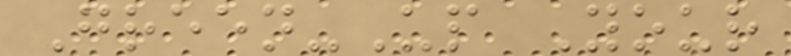Green-Up Your
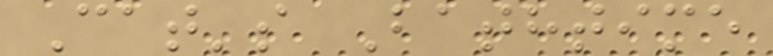Cat's Bathtime
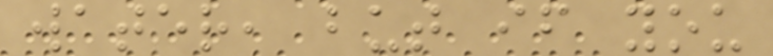water, but if you
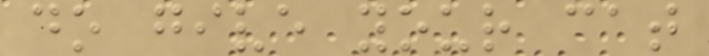do give your cat
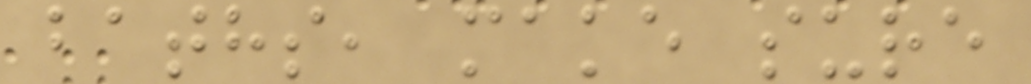baths, make sure
